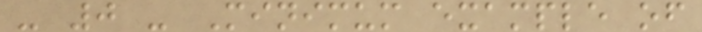- 0 - Minimum example of
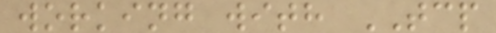working with TCP
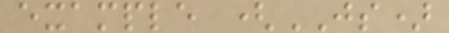example (JS)
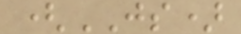(JS)
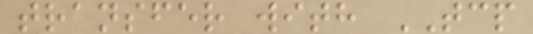transfer with TCP
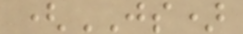(JS)
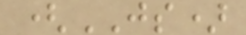(JS)
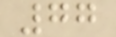77
